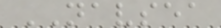NAVSEA
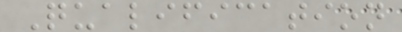Qualification
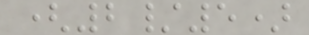(2/5)
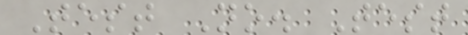Test No. Test
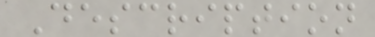Description
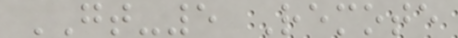GT-5 Remote
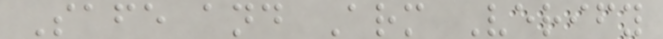Safe and Arm Verify
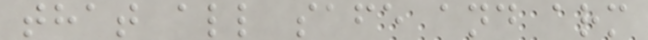that all safe and arm
